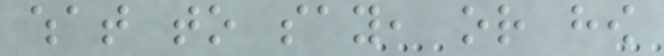what to say, or how
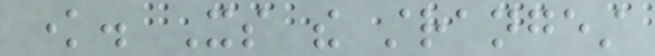know. Its the strangest
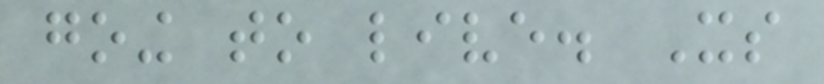going to live. Its
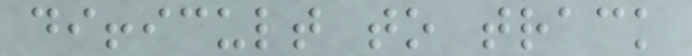difficult to track
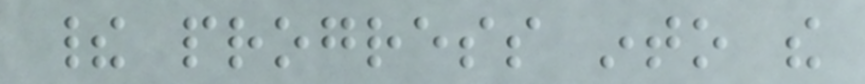their progress into the
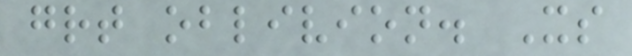great oblivion. Its
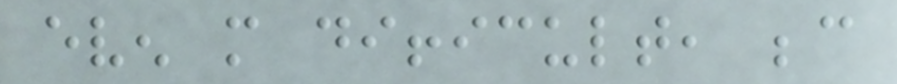even more difficult, because
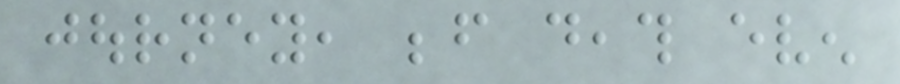journey, before death even
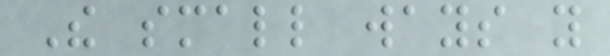The small ways you
